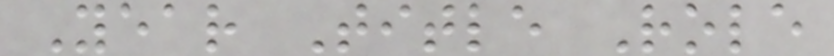Year Title Role
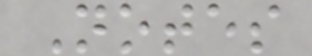Notes
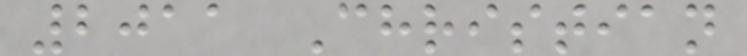2011 Christian
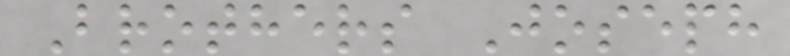Brothers Joseph
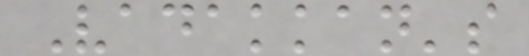Vadakkan's
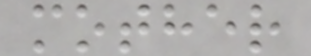mother
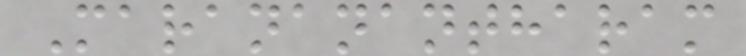Marananantharam
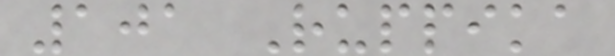101 Ruppika
